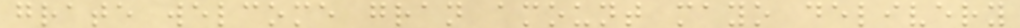grate welcome gran amount mayo delivery
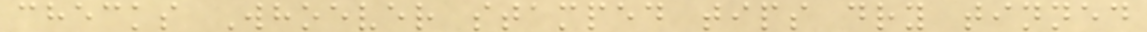checks Whoever stamped tips dry tinned
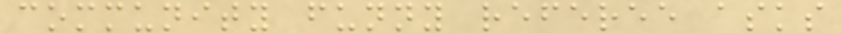community funny referee asks
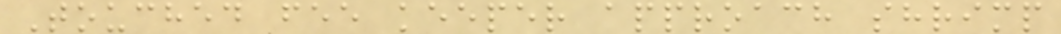Touched fee keeper approach shrimp
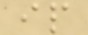ip
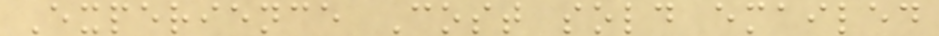Experience Cost sold emailed
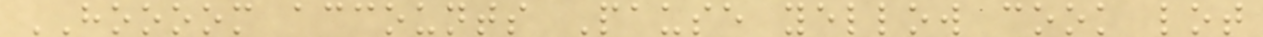HOOOOM accounts Pause yellow cook lot
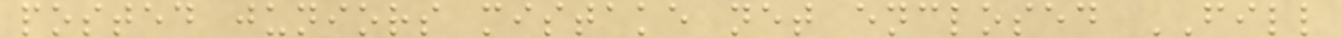posted juniors mistake net enclosed FILL
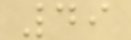49
